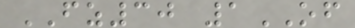FZ30 1OF
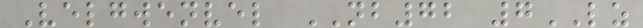Velgwenvel NB72 7LZ
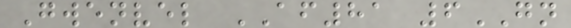Gwenvel AF81 6GN
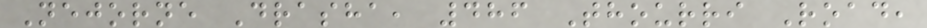Nejorne Drasha, 486 Thourri Road,
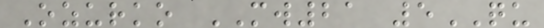Ozurko MW21 5QU
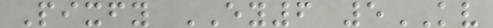Pixfy EY6 5KV
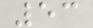53
